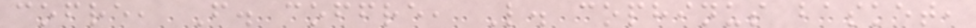cofre, F. coffre, L. cophinus basket,
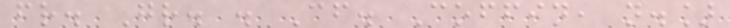fr. Gr. . Cf. Coffin, n.]
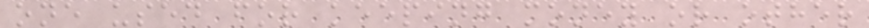one used for keeping money or other
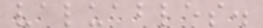valuables.
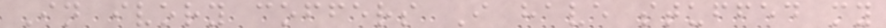In ivory coffers I have stuffed my
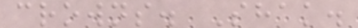crowns. Shak.
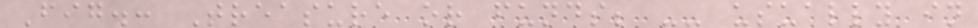Fig.: Treasure or funds; -- usually in
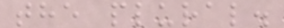the plural.
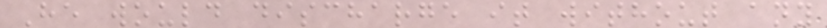He would discharge it without any
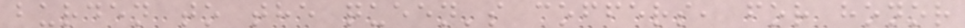burden to the queen's coffers, for honor
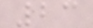23
